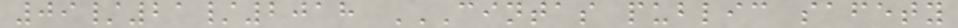09/21/2018 CINTAS PUBLIC SAFETY
